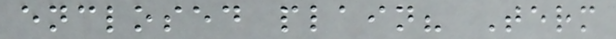enclosed plain? Term
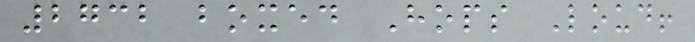2732 boxed Hops Loud!
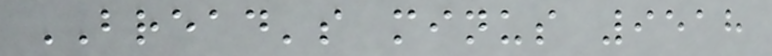BREAD's minus 9518
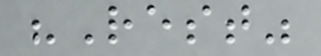"Rest"
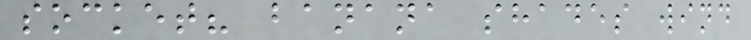socket? banana shades wind
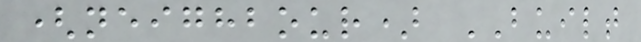(neighbour) BUILT
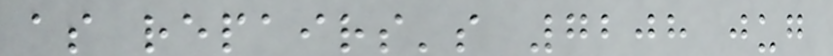as repairs's 7208 jug
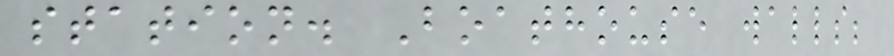station. Boathouse walls;
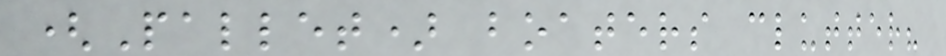(Pallet) boaters clutter?
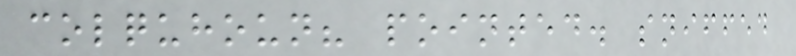colquhoun? pointed. sniffed
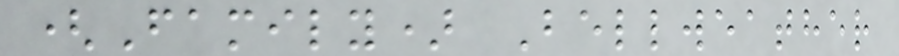(Family) Bellweather
